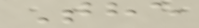The
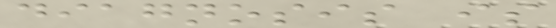diagnosis is
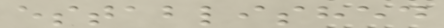established
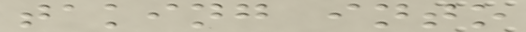taking into
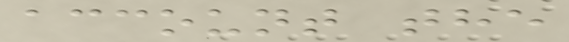account the
